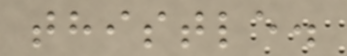thistle.
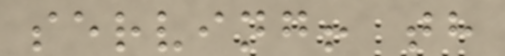serving! th
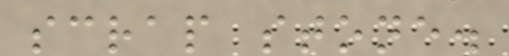scrap stone.
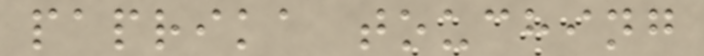paprika touching
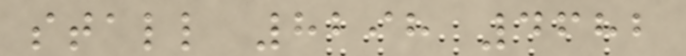stall 8298 4682
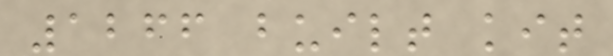1266 built kit
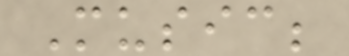Music;
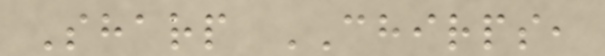Sharp CHIRPS,
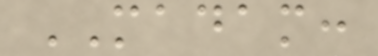MADAM:
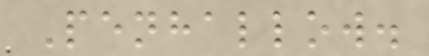Penhallow.
